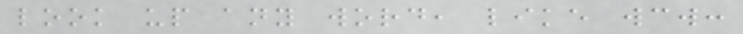look up any word, like wcw:
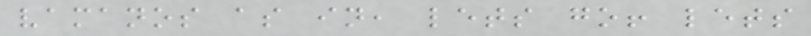vamanos as in, lets go! lets
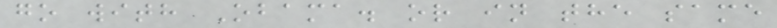go with Obama. or in the same
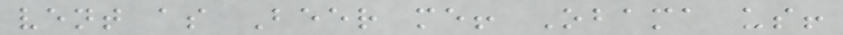vent as Beer me! Obama us!
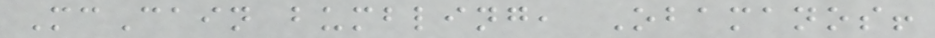McCain bumbling, Obamanos!
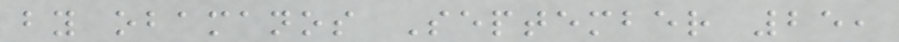by obamanos September 25,
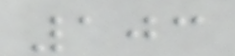103
